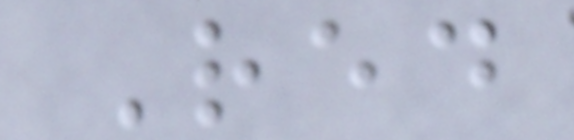Red
